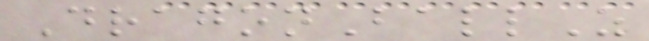DragonBallZ
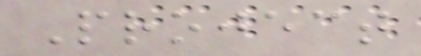Project
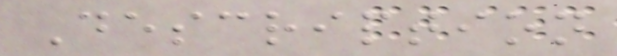Description
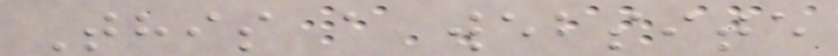This a website
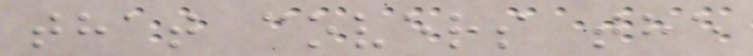that covers the
